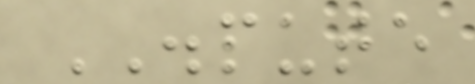DISPUTE
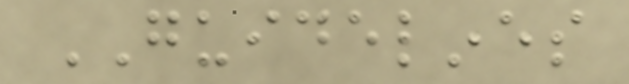GUIDELINES
